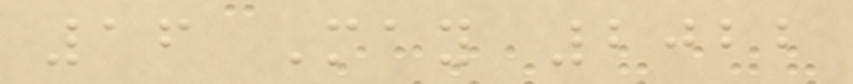16 May 2022
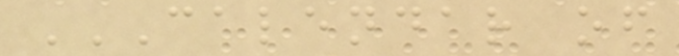CALENDAR OF
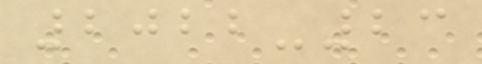2022-23
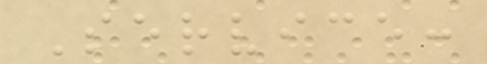Service:
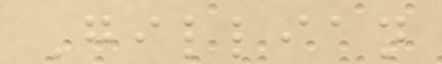Gillian
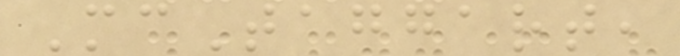McTaggart,
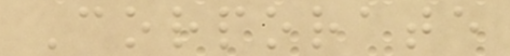Corporate
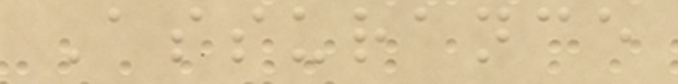Assurance
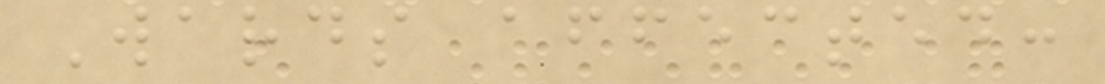Wards affected:
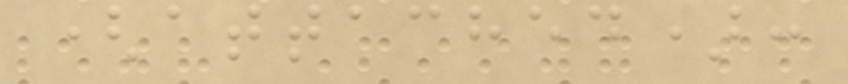(attached):
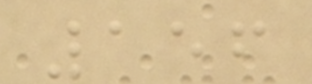156
